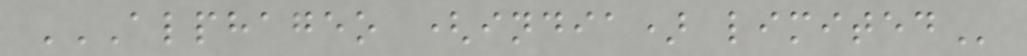ALPHAGEO (INDIA) LIMITED
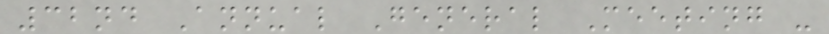32nd Annual General Meeting -
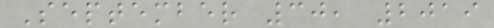September 30, 2019
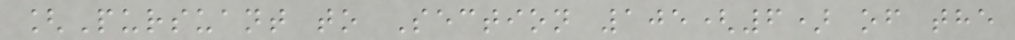[Pursuant to Section 105(6) of the
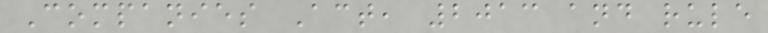Companies Act, 2013 and rule
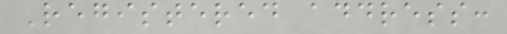Registered address:
